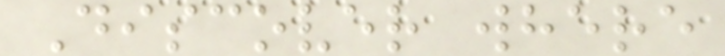Discover where
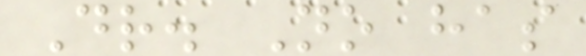Dr. No has
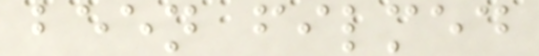been filmed
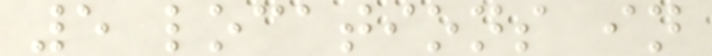5 locations in
